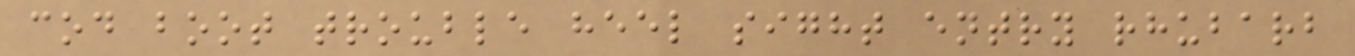cod boot trouble heel sight entry rhubarb
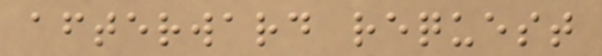afterward request
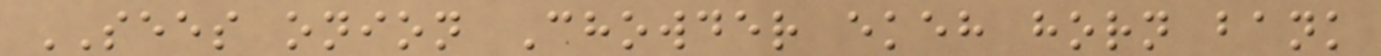SEES onion Chowder ekeh horn bank
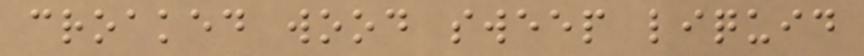croaked wood sweep liquid
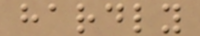hardly
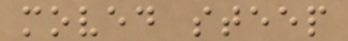moved steep
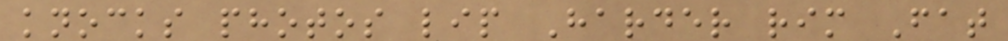knocks photos lip Harder rim Fat
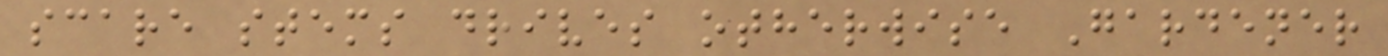scare stems drives otherwise Gardener
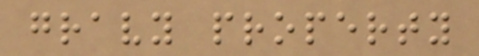gravy property
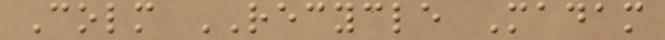Colm RECYCLE Madam
